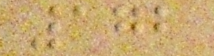172
